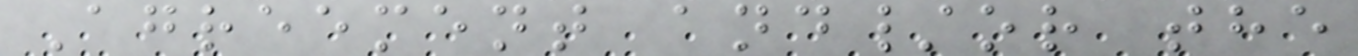Agreement and/or the
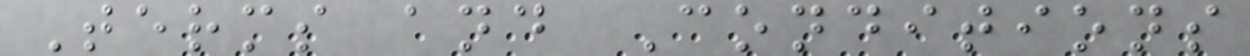Terms and Conditions
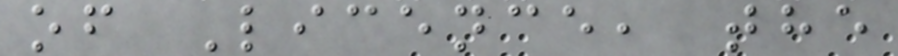of Licence, the
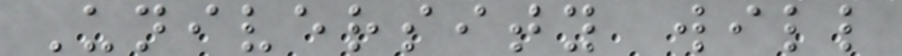University will
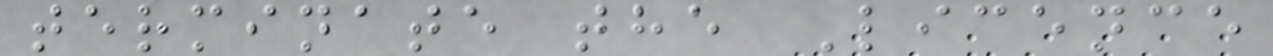terminate the Licence
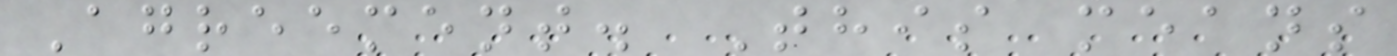Agreement. This means
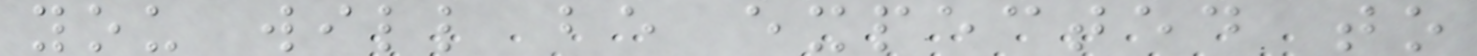you will be expected to
